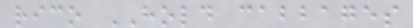rico HOLD cabbages
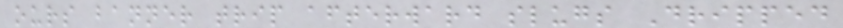ours banner trip afterward slugs Dripped
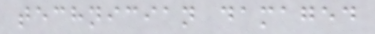technician damaged
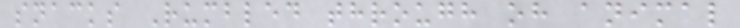snacks Rumbled through oh animal
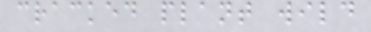cracked plant wild
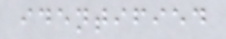identified
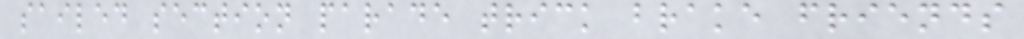sailed section parade trick brake friends
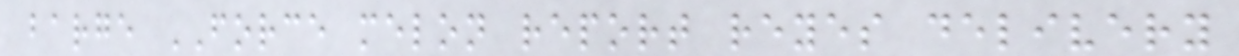barge FORCE melon report reyes delivery
